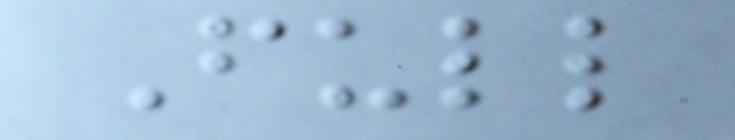Full
